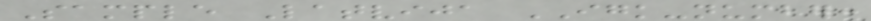Sample Latvija IGK-number:
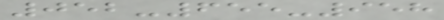052-655-958
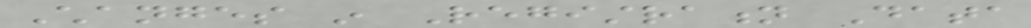Changes in Registration Data
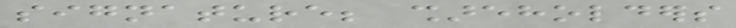signature; shareholders
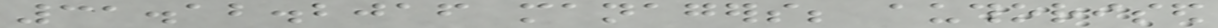31.12.2016 managers; authorised
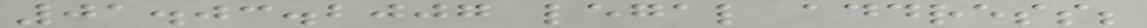01.03.2007 legal address;
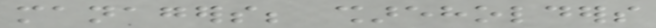managers; shareholders
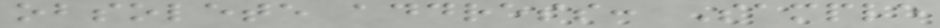obsolete address: Sample
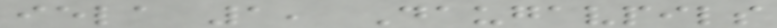iela 1, Daugavpils
